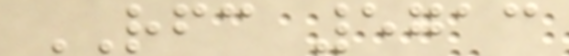RFC 5713
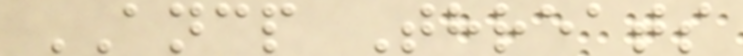ANCP Threats
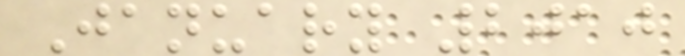January 2010
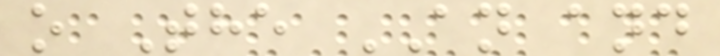o The AN and
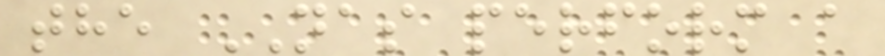the NAS perform a
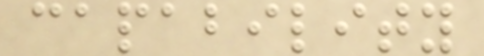capability
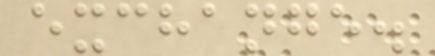exchange.
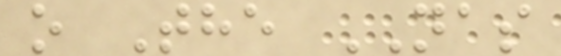o The NAS
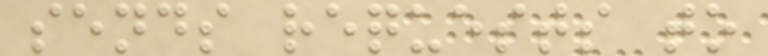sends requests to
